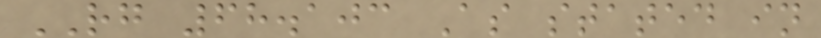RG 68.103 As stated in
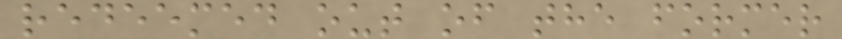redeemed out of the former
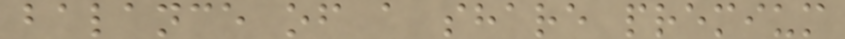balance of a share premium
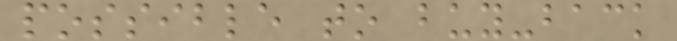possible to buy-back
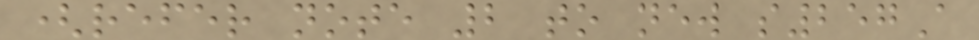(refer note 2 to new s257A
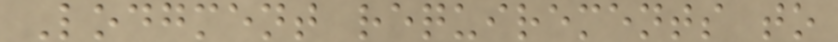Lodgment requirements to
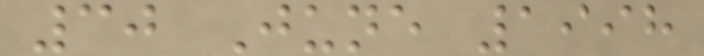30 June 1998
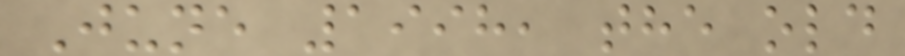June 1998, the old
